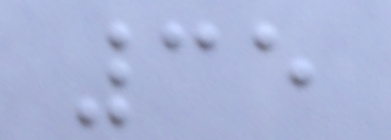35
